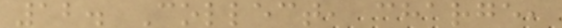12. Collect, charge,
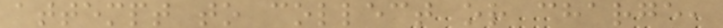attempt to collect or charge,
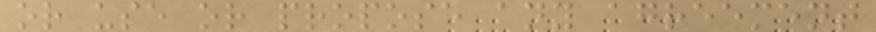or use or propose any agreement
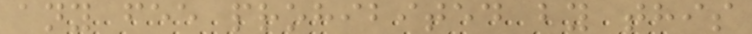any fee prohibited by this
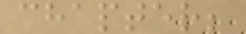chapter;
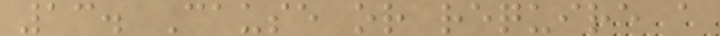13. Cause or require a
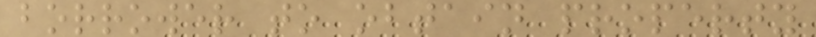borrower to obtain property
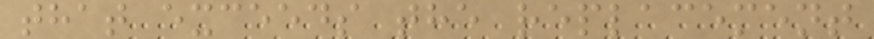that exceeds the replacement
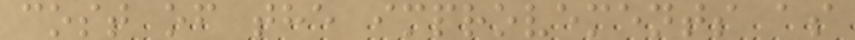cost of the improvements as
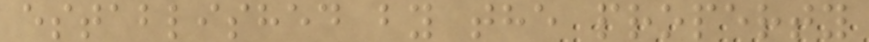established by the property
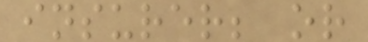insurer; or
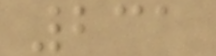231
